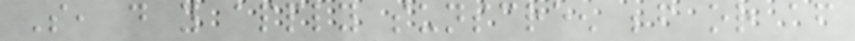So, do you apply sunscreen before or after
